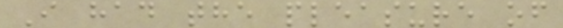I had the pleasure of
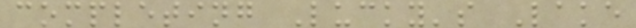completing Lucky's Lake
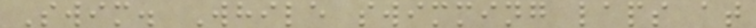Swim. While swimming laps at
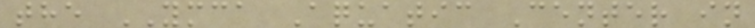the YMCA Aquatic Center in
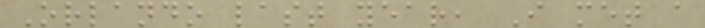Orlando last year, I met a
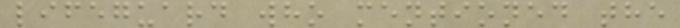lifeguard who mentioned the
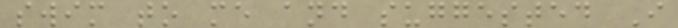swim to me and suggested I
